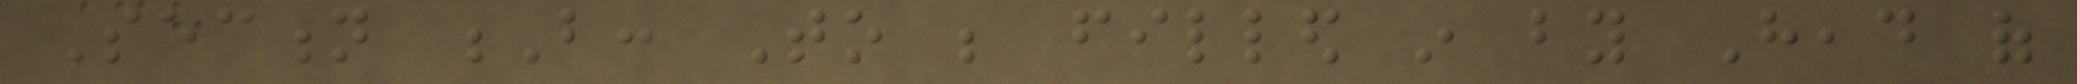Section B: To be filled in by Head of
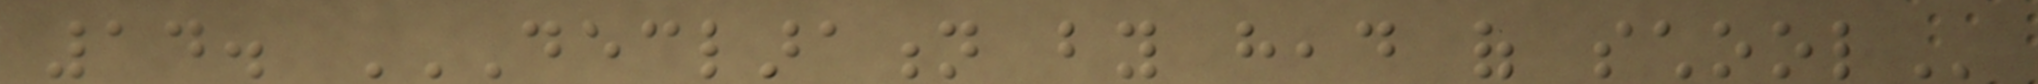14. DECLARATION BY HEAD OF SCHOOL
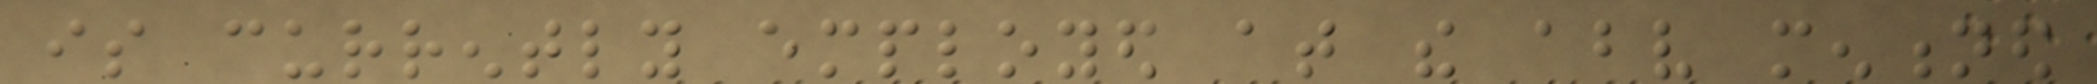is currently employed at the above mentioned
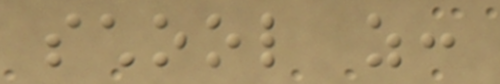school as:
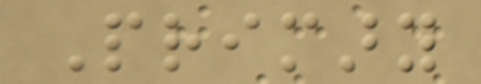Primary
